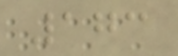173
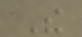The
